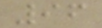96
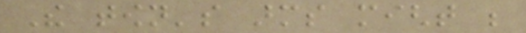The town's arms might be
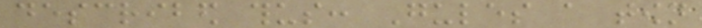described thus: Gules a town
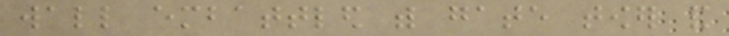wall embattled with gate tower and
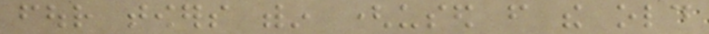four towers within (used from the old
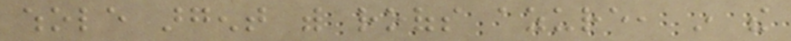whole argent with roofs azure, in the
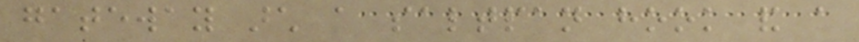gateway arch a saltpan hook and a
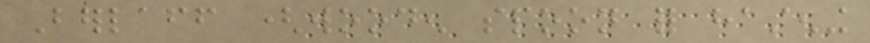Berlaff (wooden spoon for hastening
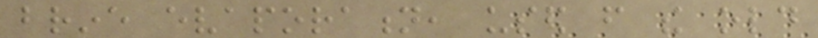brine evaporation, used from the old
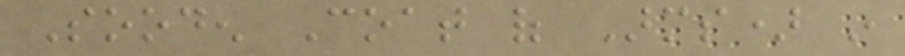Sooden Coat of Arms) in
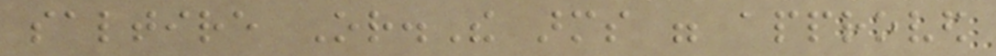saltire Or.The arms were approved
